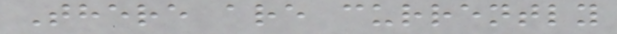There are currently
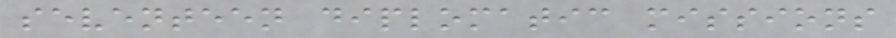seventeen diplomatic missions
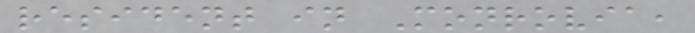resident in Monrovia,
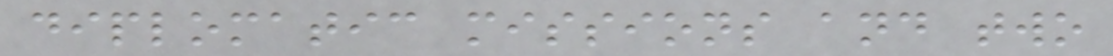diplomatic missions and two
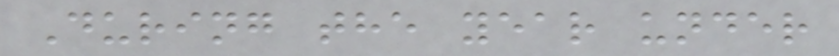During the year under
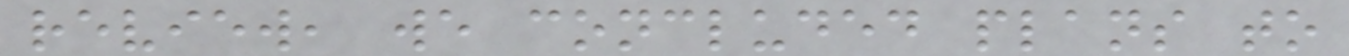review, we concluded plans to
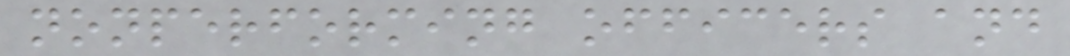nonperforming officers and
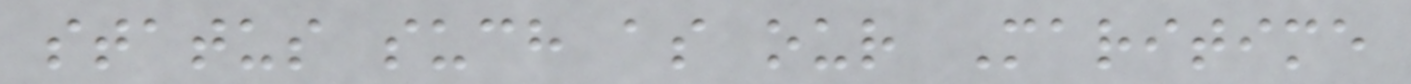status such as our Maritime
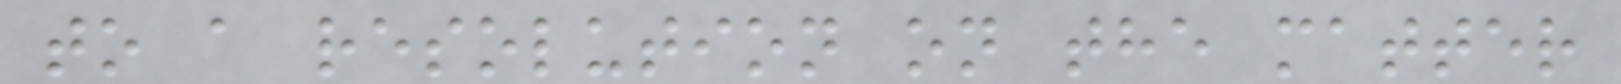to a resolution on the matter
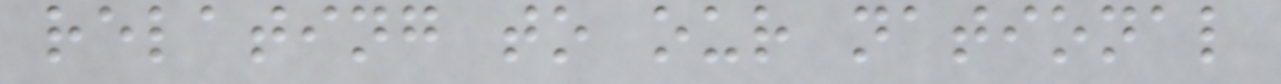relating to our national
